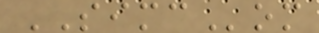SIMCom
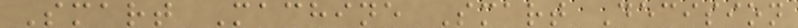Smart Machine Smart Decision
